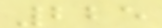225
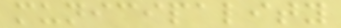municipality
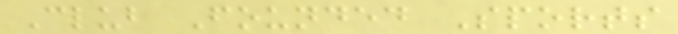Club Founded Sports
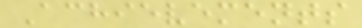Achievements
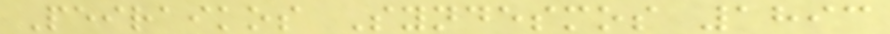Peiraikos Syndesmos 1893
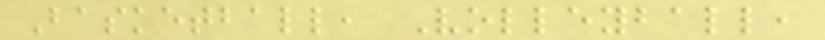Basketball, Volleyball,
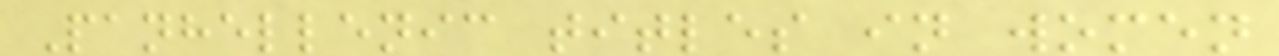Panhellenic titles in women
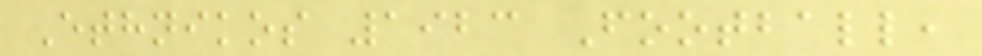Ethnikos 1923 Football,
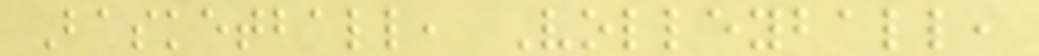Basketball, Volleyball,
